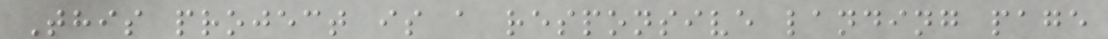This project is a responsive landing page
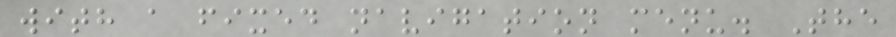with a fixed navigation menu. The
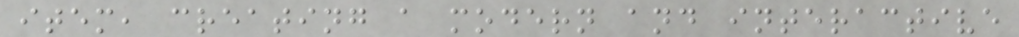item, creating a modern and interactive
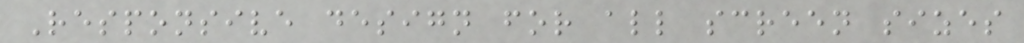Responsive design for all screen sizes
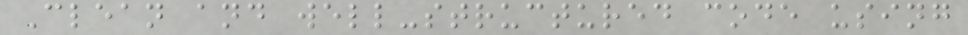Clean and well-structured code using
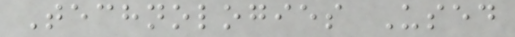Technologies Used
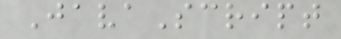JavaScript
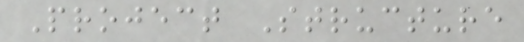Project Structure
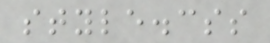style.css
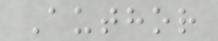Author
